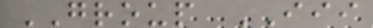GROUP III
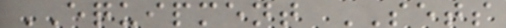EQUIPMENT SETS
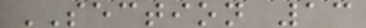SECTION 13
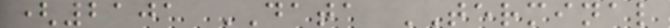(2101 DATA TERMINAL
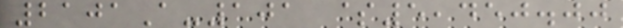2101A-101 $5,450.00
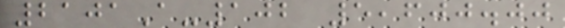2101A-102 5,600.00
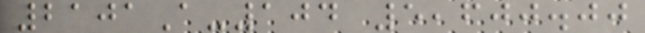2101A-104 5,600.00
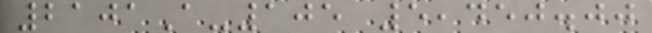2101A-105 5,450.00
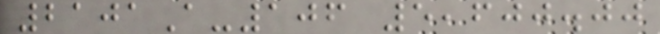2101A-106 5,600.00
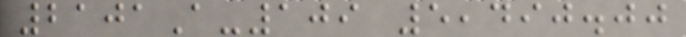2101A-109 5,490.00
